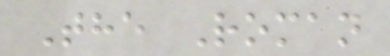The Roman
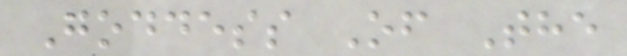Goddess Of The
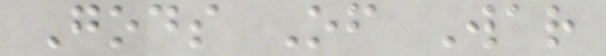Gods Of War
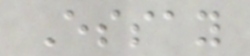Essay
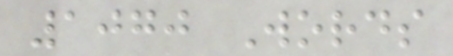1070 Words
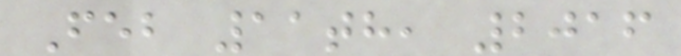Feb 11th, 2016
